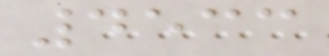4533
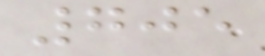705
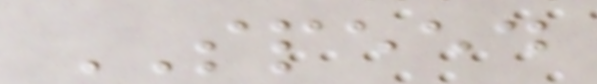SPEED
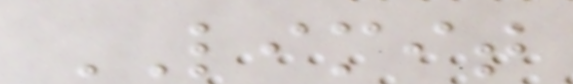LIMIT
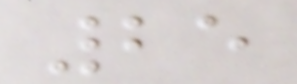25
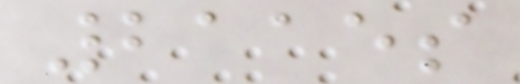2115s
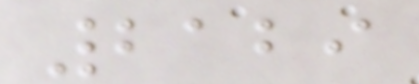2129
